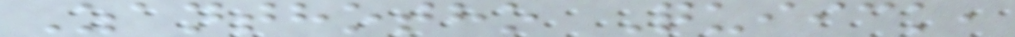Zanthotho Quiick,
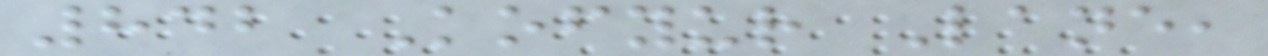842 Kofyur Lane,
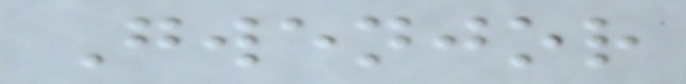Gwenjor
